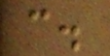c.
